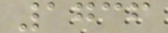1736
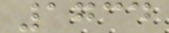1734
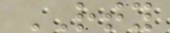RTY
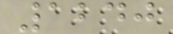1240
